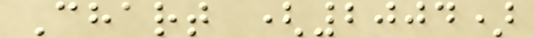Chart (2004)
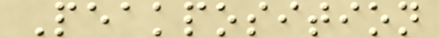Peakposition
